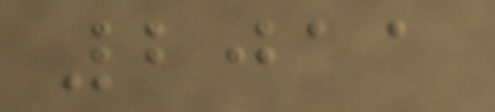2011
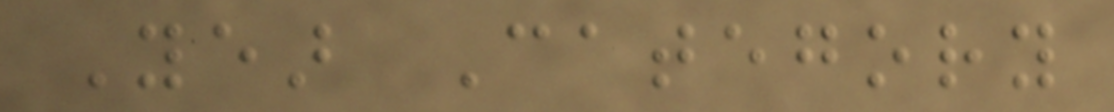Year Category
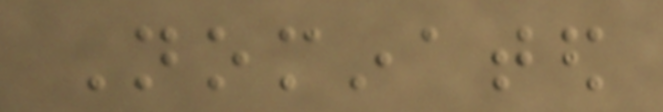Nominated
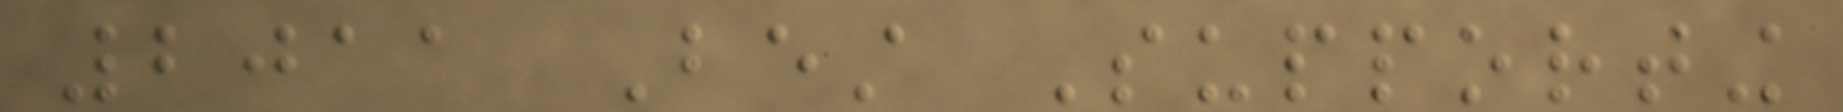2011 Best Supporting
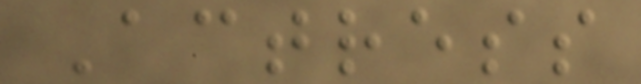Actress
